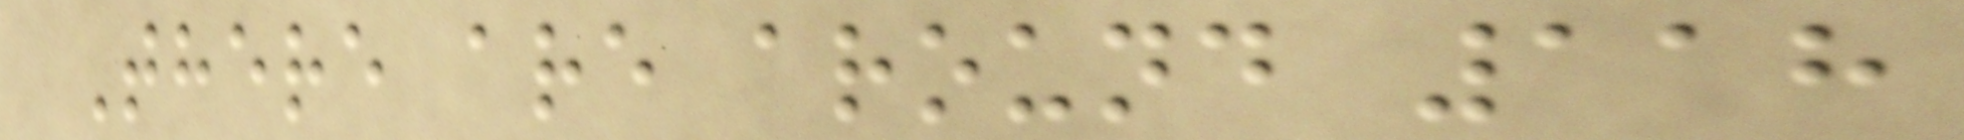There are around 118
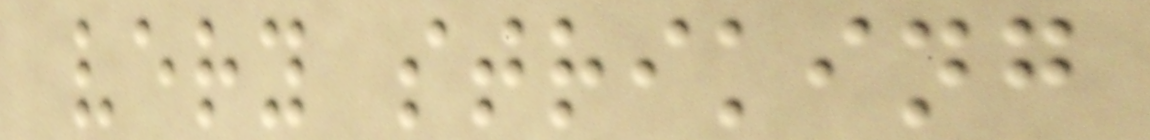very striking
